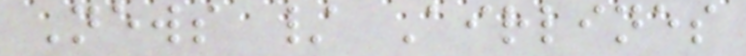News / Airlines
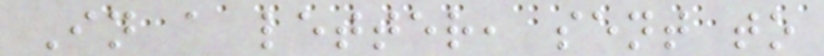In a letter, sent to
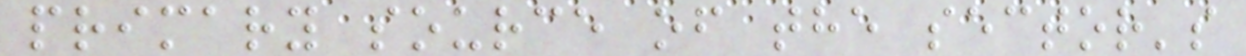primary source of the sector's
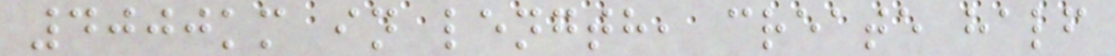4000km in length, create half
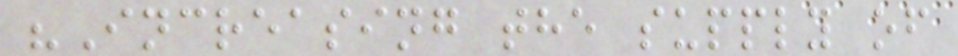"Increasing the supply of
